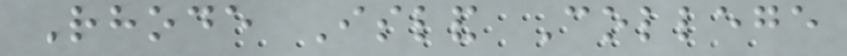Rhode Island College
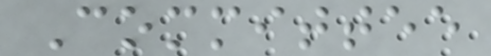Committee
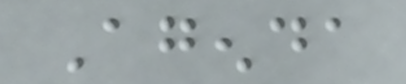Agenda
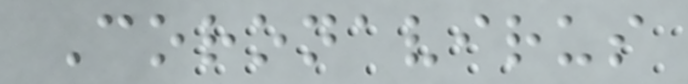Coronavirus
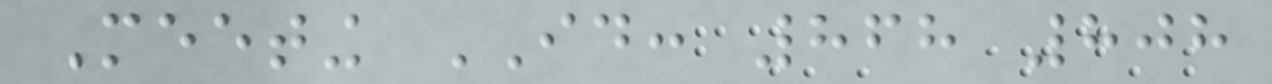Meeting ID: 868 808
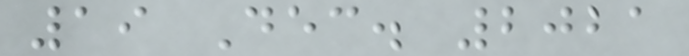19 Dec. 2021
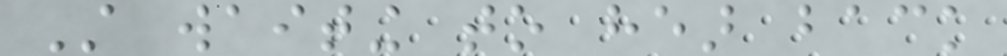Still waiting to hear back
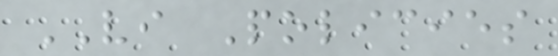VI Policies
